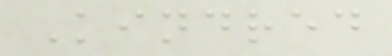Kindred
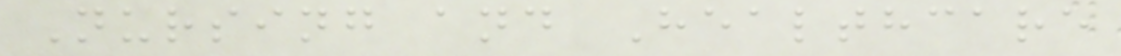Nursing and Healthcare
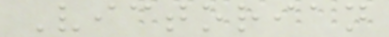Victorian
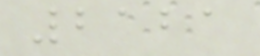2121
